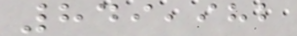849,982
